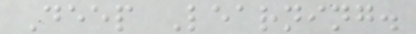Deep Learning.
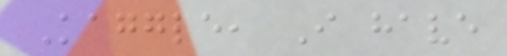Kaggle, I have
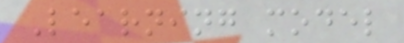Learning model
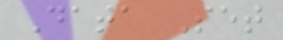Data Set
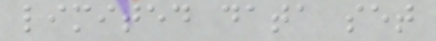limited data set
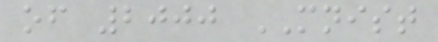of 2000 MNIST
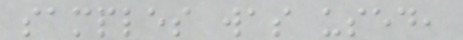samples was used,
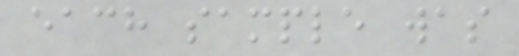each sample was
